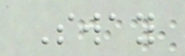Sway
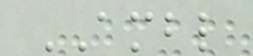AMBL
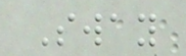Sway
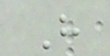H
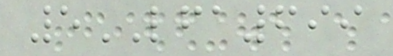5LFA699
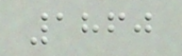1860
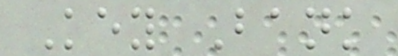Key Bank
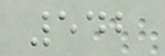542
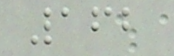162
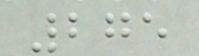275
